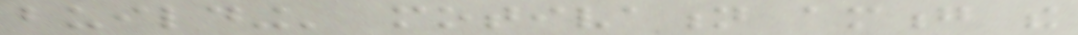building' motivation among the
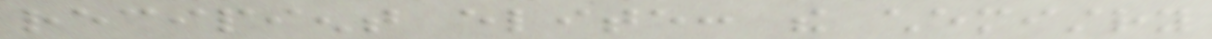recipient elite: the chemistry
